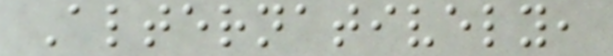Alternatively,
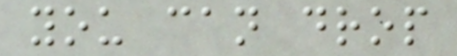you can drop
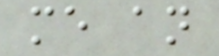me an
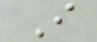I
